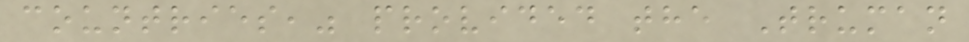countries," provided the Truman
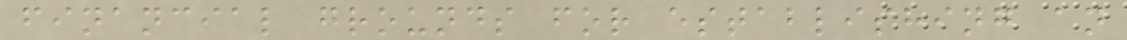financial grounds for establishing an
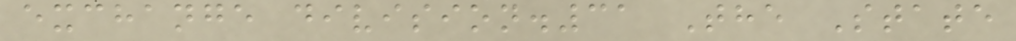exchange division.31 The State
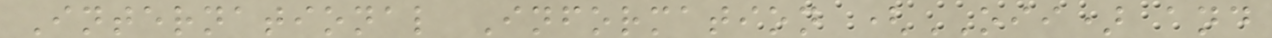International Information (OII) and
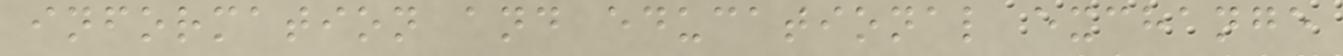information and educational exchange
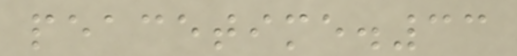peacetime.33
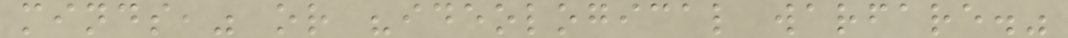minds," or "ideological warfare."
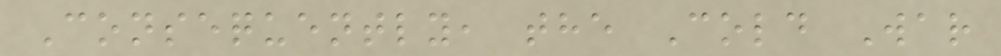Consequently, the Cold War
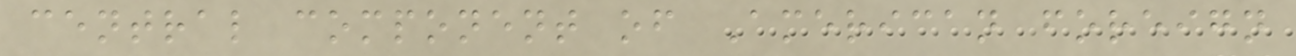central component of American foreign
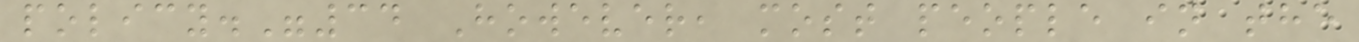policy."34 However, most people in the
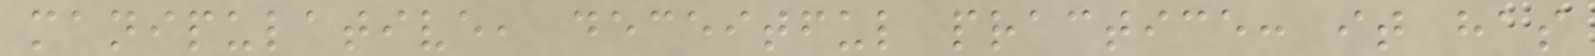manipulative, deceitful practice: it has
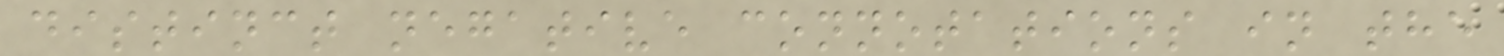distinct negative connotations in the
